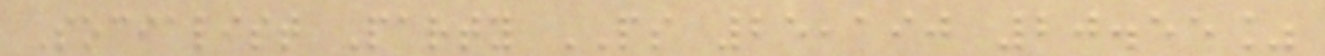Socialist Party PS 25,190 20.55%
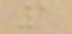1
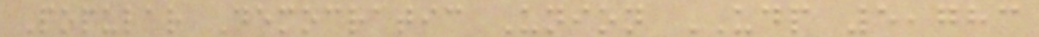Popular Democratic Union UDP 5,783
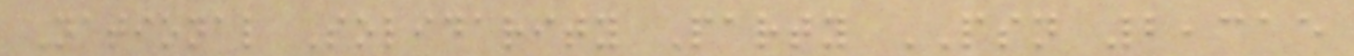National Solidarity Party PSN 2,315
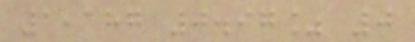1,187 0.97% 0
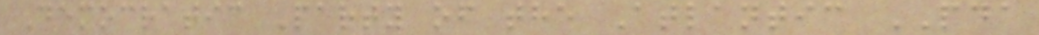Democratic Party of the Atlantic PDA
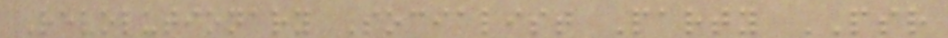Revolutionary Socialist Party PSR
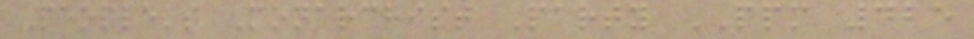People's Monarchist Party PPM 425
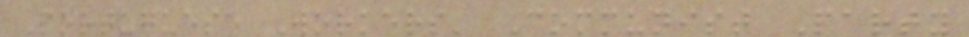Portuguese Workers' Communist Party
